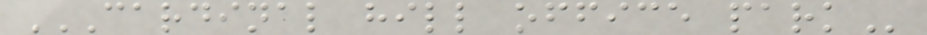CARDINAL HILL OFFICE PARK
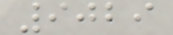9029
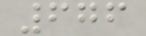676
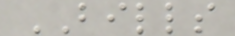BILLS
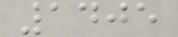1405
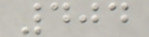404
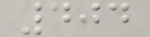404
